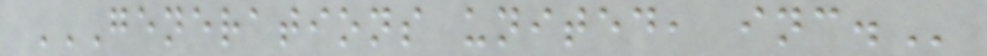GENERATIONS UNITED, INC.
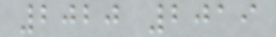2020 2019
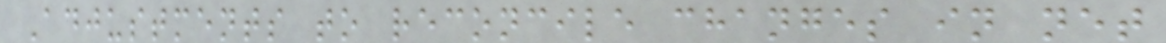Adjustments to reconcile changes in net
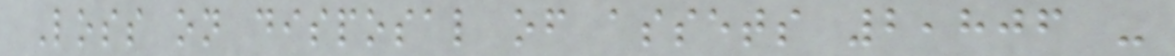Loss on disposal of assets 2,806 -
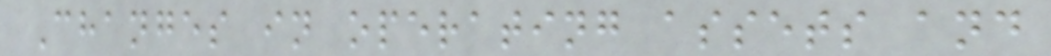Changes in operating assets and
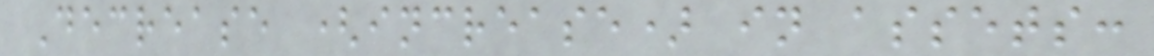Decrease (increase) in assets:
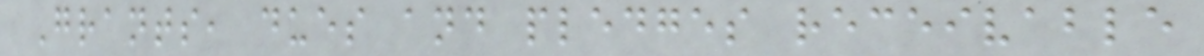Grants, dues and pledges receivable
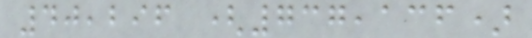40,296 (737,136)
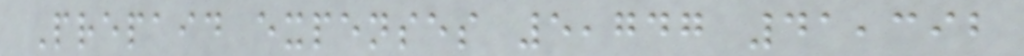Prepaid expenses 5,747 41,392
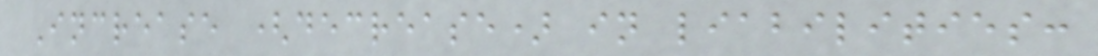Increase (decrease) in liabilities:
